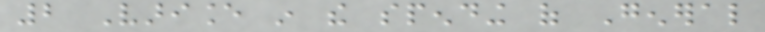2 Variance in the spending of General
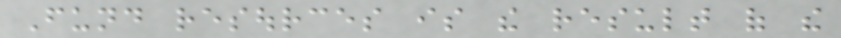Fund resources is the result of the
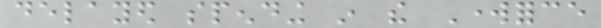delayed spending in the Workforce
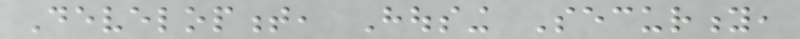Development, Housing Security,
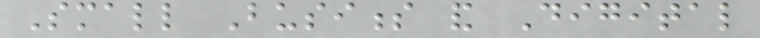Small Business and Digital
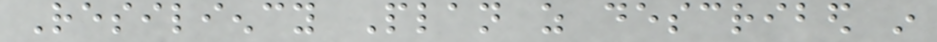Resiliency Plan as described in
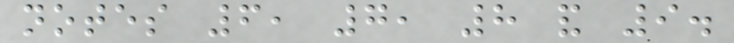notes 6, 7, 8 and 9.
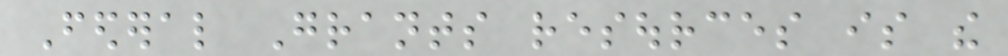Federal Grants resources is the
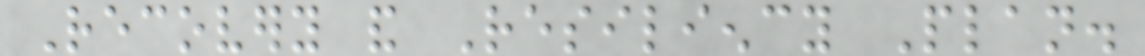Recovery and Resiliency Plan.
